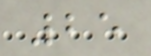25
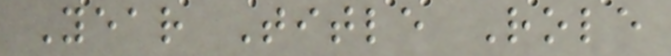Year Title Role
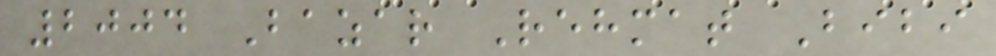2004 Bazar Rehmat Bibi
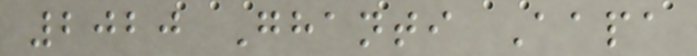2020 Ghanti Aapa
